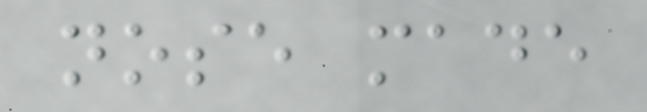nose made
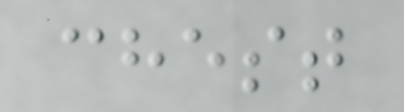chest
